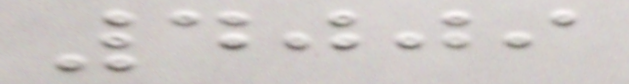4009
